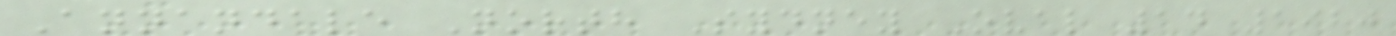Annandale North Sydney Oval 14 1920
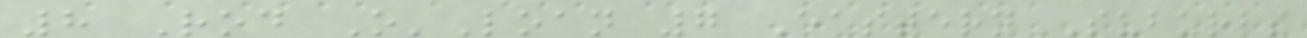8 Rod O'Loan 7 Eastern Suburbs
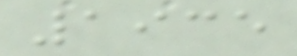1935
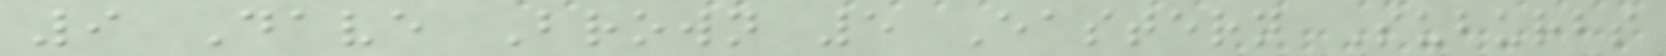9 Dave Brown 5 Eastern Suburbs
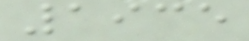1935
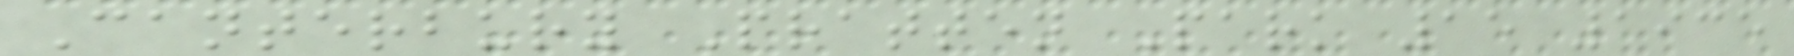Canterbury Pratten Park 15 1935
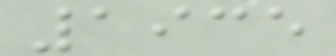1935
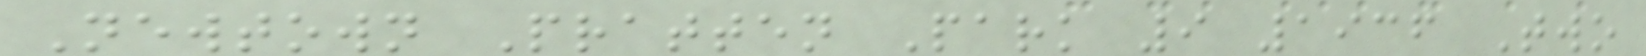Newtown Pratten Park 9 1936 Two
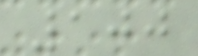100
